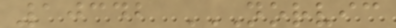10342 NORVIC
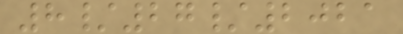8/27/2021
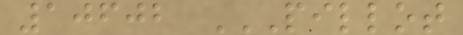10602 PILLOT
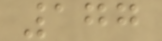177
